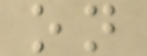on
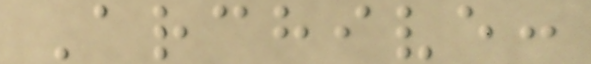Archive:
